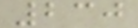230
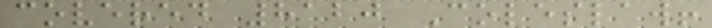covered 8120 Coleslaw!
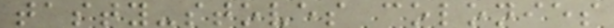tasty-stoves colonies
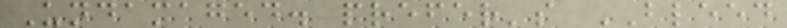Undamaged. prefer's BLEED
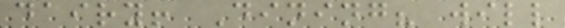dairy! Dining? will
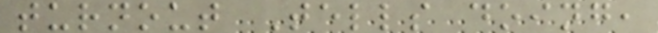turnout Tells doing,
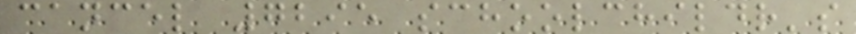cancel 7295 schoolchildr's
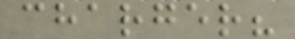charger?
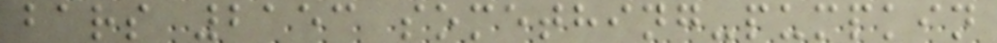bars 2153 something-pumpkin
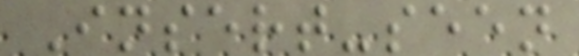Insert-seen
